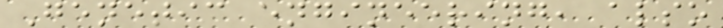Genetic engineering, also
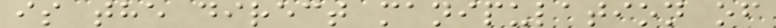is the direct manipulation of
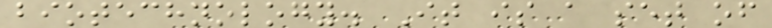biotechnology. It is a set of
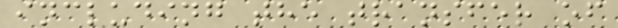including the transfer of
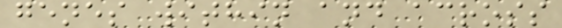genes within and across
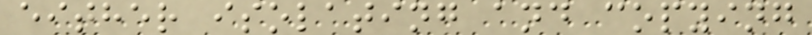either isolating and copying
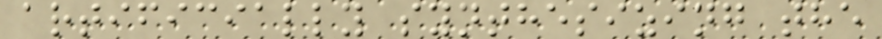artificially synthesizing the
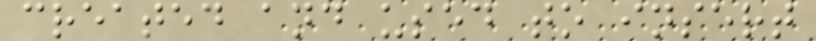created and used to insert
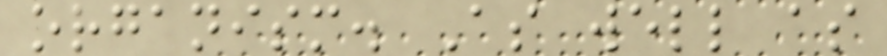organism. As well as
